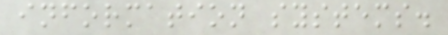information systems.
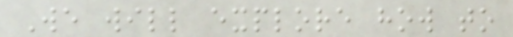We will explore how to
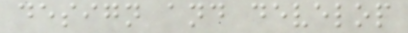design and develop
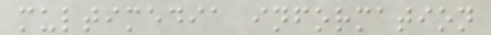multimedia information
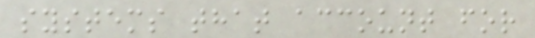systems that account for
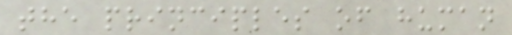the principles of human
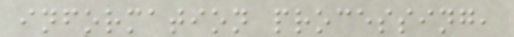information processing,
